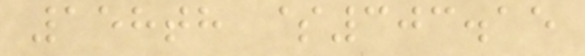158th $303.15
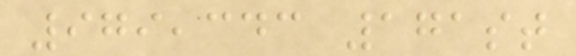979,343 171st
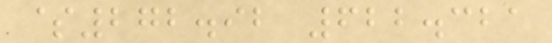$272.92 622.321
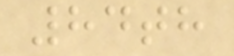84th
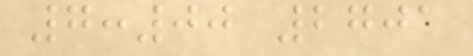7:00 2701
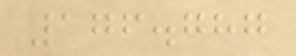176.787
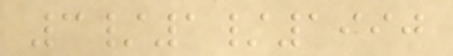3/1/1990
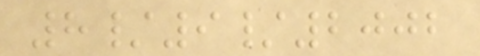8/9/2002
